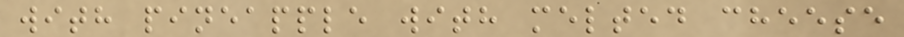with pineapple with melted cheese
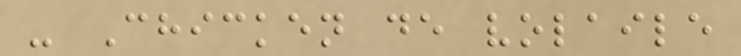- Chicken de volaile
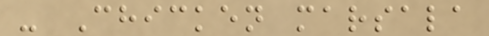- Chicken marsala
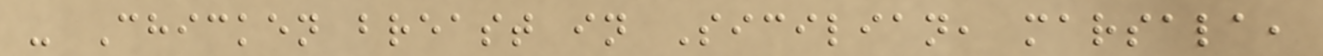- Chicken breast in Sicilian, marsala,
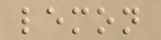lemon
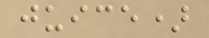juice)
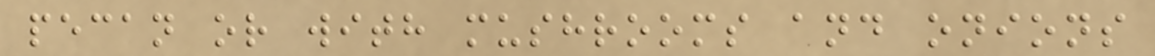pecan or with mushrooms and onions
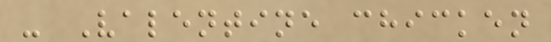- Valentine chicken
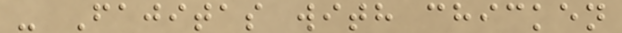- Fajitas with chicken
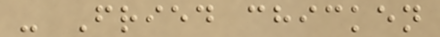- Fried chicken
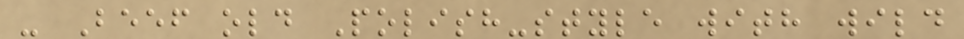- Beef old Polish-style with wild
